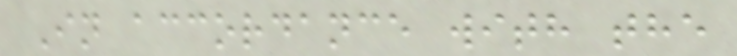In accordance with the
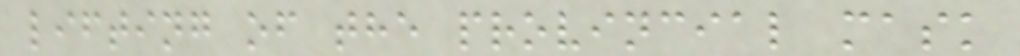lifting of the provincial mask
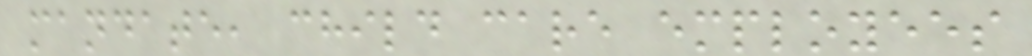mandate, child care employees
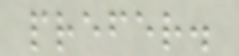prefer.
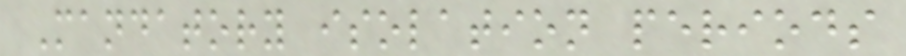Mandatory isolation periods
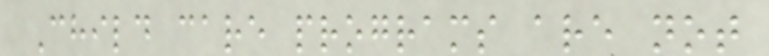Child care programs are not
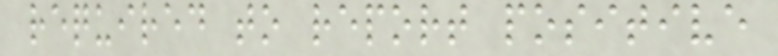required to report positive
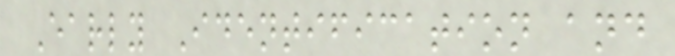Early Identification and
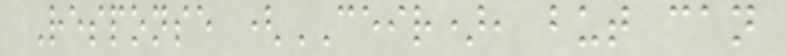Response (CEIR), but can
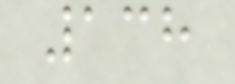138
